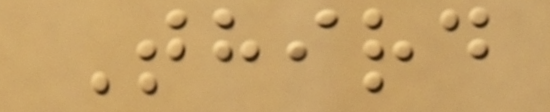Third
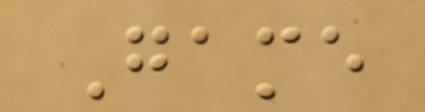Game
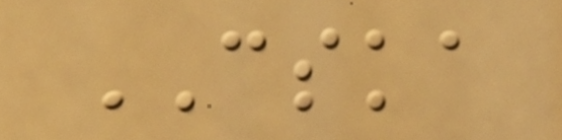CSKA
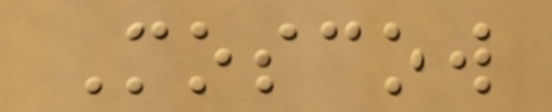Moscow
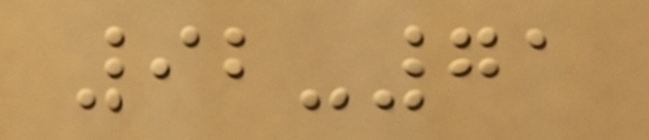92-71
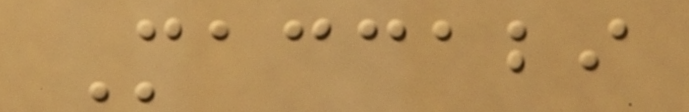Maccabi
